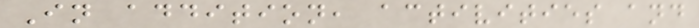In addition, activities and
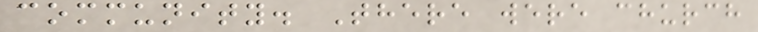community. There were church
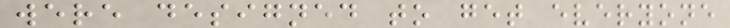were designed to get everyone
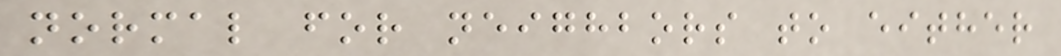normal for neighbors to either
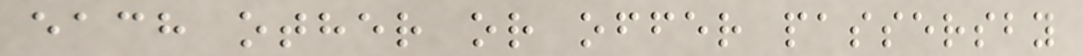each other or offer passersby
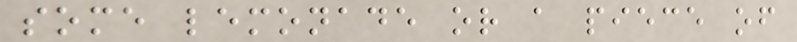some lemonade or a piece of
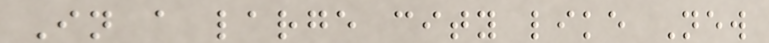In a large city like New
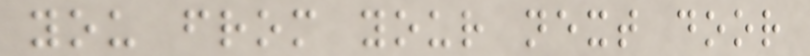you from your next door
